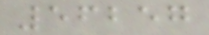56257
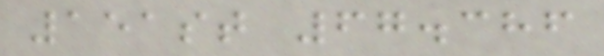151st 67.386
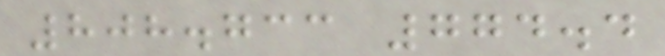808.733 774.4
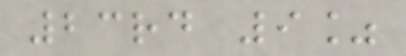23rd 9%
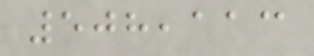508,113
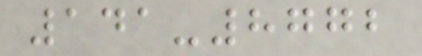141-8772
